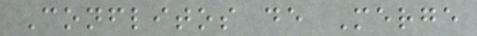Conflitos de Merge
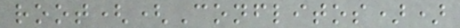root((Conflitos))
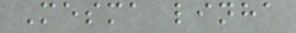Mesma linha
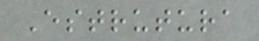Estrutura
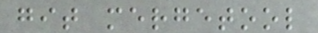git mergetool
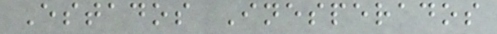Estados Inesperados
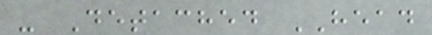- Detached HEAD
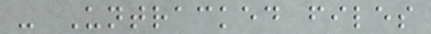- Untracked files
